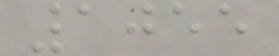1055
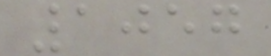1057
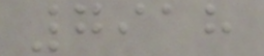7918
